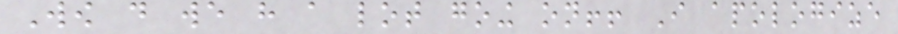Wow do we have a lot going on!! I apologize
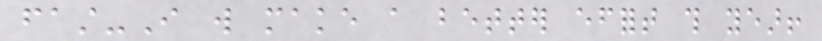fast-I will make a better effort this year!
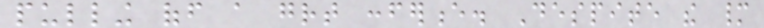pulling off a great conference. Despite the many
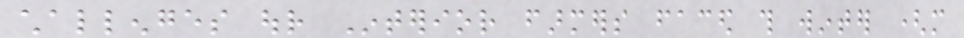challenges our Interior farmers faced this winter (more
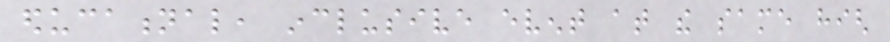educational, inclusive event at the same high
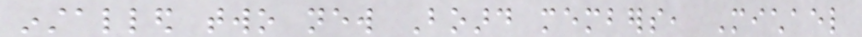installed two new Board members, Michael
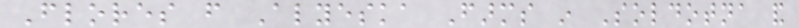Flores from Alyeska Farms in Soldotna and
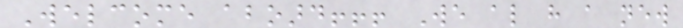Welcome aboard!!! We also have a new
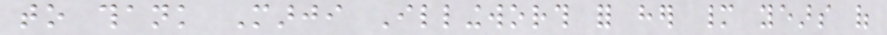to thank Marji Illingworth for her many years of
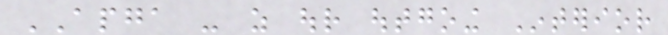APGA - as our outgoing Interior
